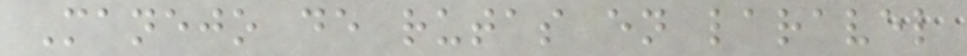Manejo de rutas en laravel
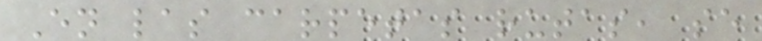En las carpetas rutas, se
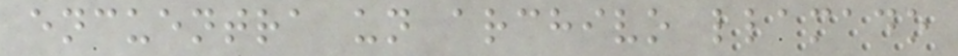encuentra un archivo llamado
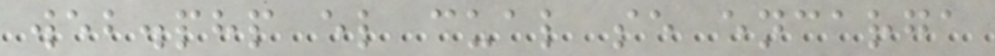web.php el cual se encarga
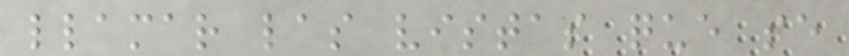llamar las vistas que se
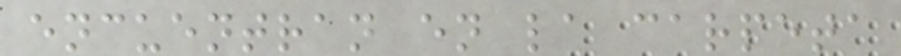encuentran en la carpeta
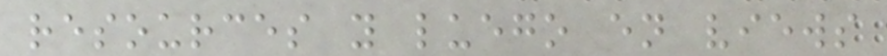resources y luego en views
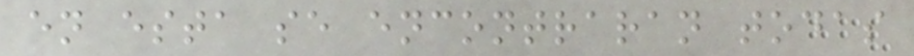en esta se encontraran todas
